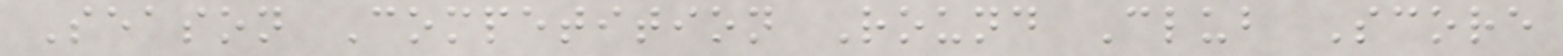Season Competition Round Club Score
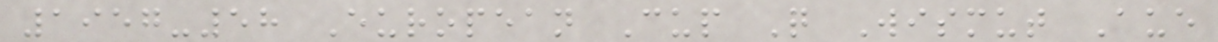1957-58 European Cup Q Wismut Aue
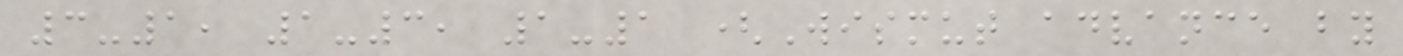3-1, 1-3, 1-1 (Wismut advance by
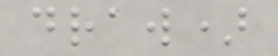draw)
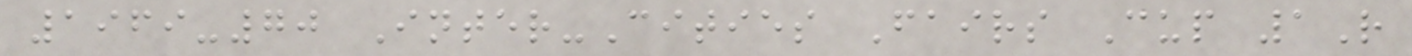1969-70 Inter-Cities Fairs Cup 1R
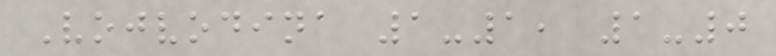Vojvodina 1-1, 1-0
